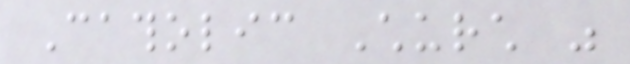Catholic Church was
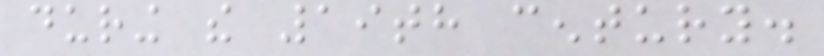during the 19th century.
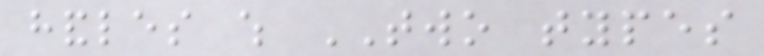handles which TWO types
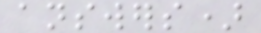answers)
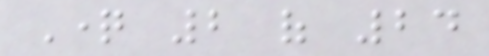Question 2 of 24
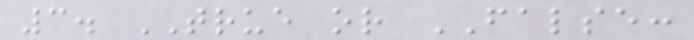3. TRUE or FALSE:
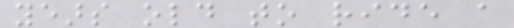years old to ride a
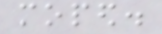moped.
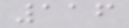116
